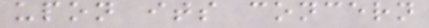upon its concern
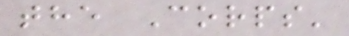the Corps'
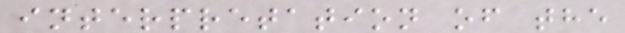interpretation of the
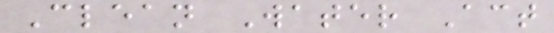Clean Water Act
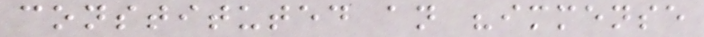constituted an "immense
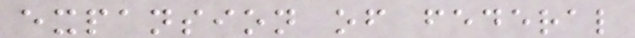expansion of federal
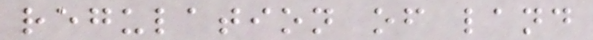regulation of land
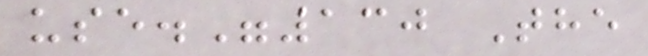use."130 The
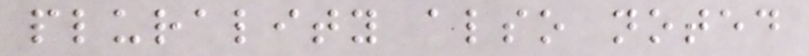plurality also noted
